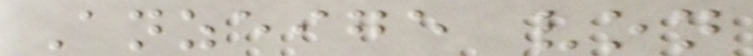Anzeige von
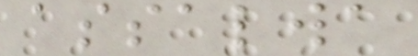assalwa
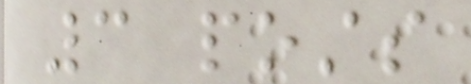3 posts
